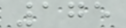175
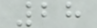28
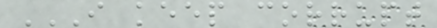I KEEP CORRUPT
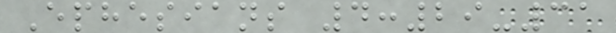Ephesians 4:29-31
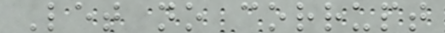Let no corrupt
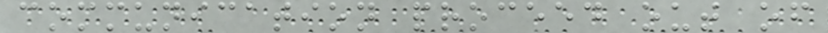communication proceed out of
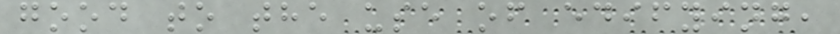good to the use of edifying,
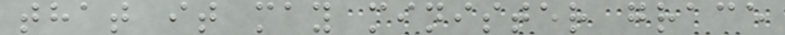that it may minister grace
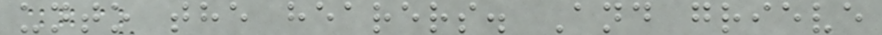unto the hearers. And grieve
